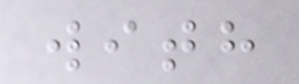with
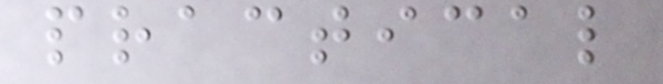practical
